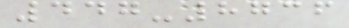447-8736
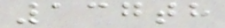137th
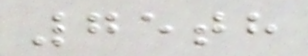75th
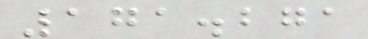171.271
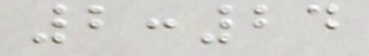2:24
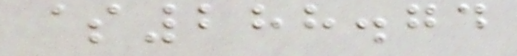$288.74
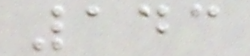143
